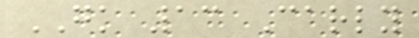GK 13 Carly
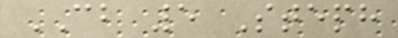CB 5 Steph
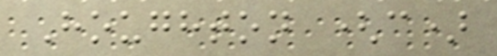Houghton (c)
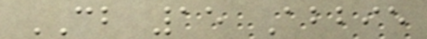CB 15 Abbie
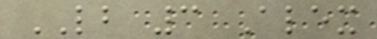LB 3 Alex
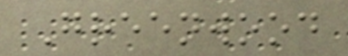Greenwood
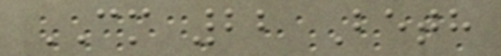CM 22 Beth
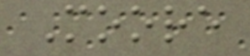Moore
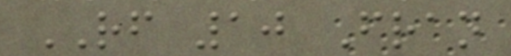RF 10 Fran
